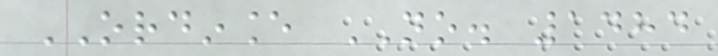ORDINANCE NO. 1484
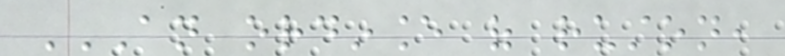AN ORDINANCE OF RUSTON,
